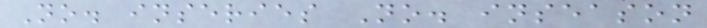No. inseries No. inseason
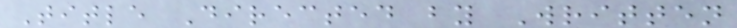Title Directed by Written
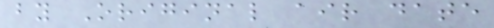by Original air date
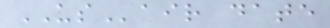USair date
